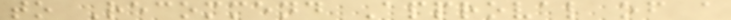to Recommend Approval of a
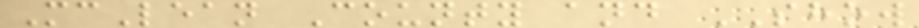McLean County and SHOW
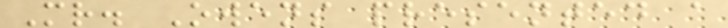Mr. Owens presented a
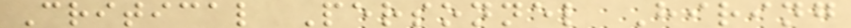Critical Personnel Hiring
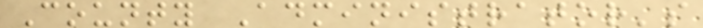County Administrator's
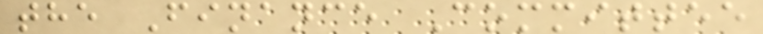the Finance Committee
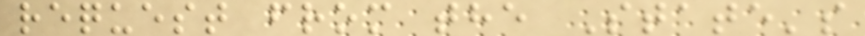request from the State's
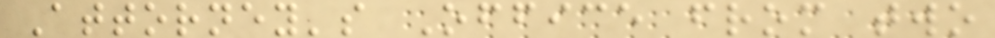Attorney's Office from two
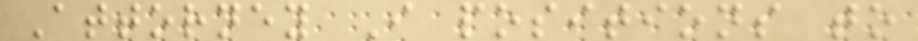Attorney I positions to
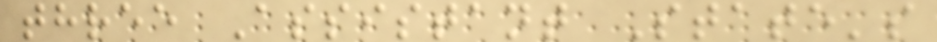three Assistant State's
